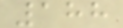188
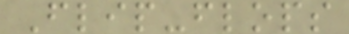Flip-flops
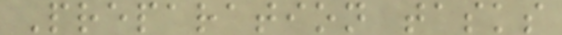Preparation tasks
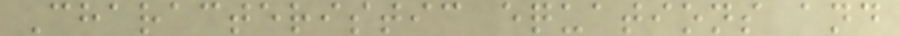Characteristic equations and
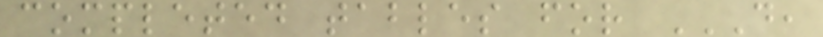completed tables for D,
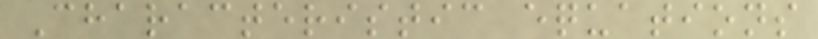Characteristic equations
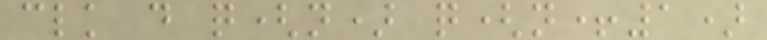clk d q(n) q(n+1)
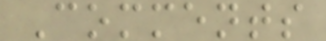Comments
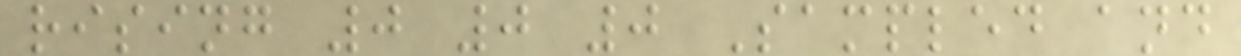rising 0 0 0 Sampled and
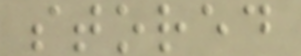stored
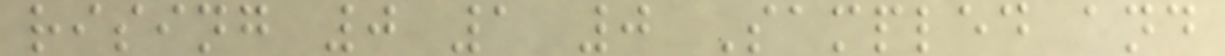rising 0 1 0 Sampled and
